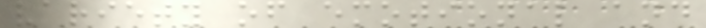variety of emotional and
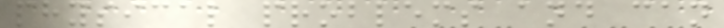physical problems and can
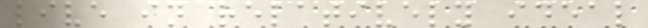live in relatively ideal
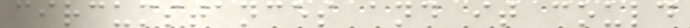circumstances and it could
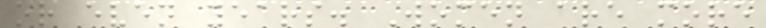or even years. Women are more
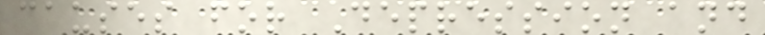causes for Depression and
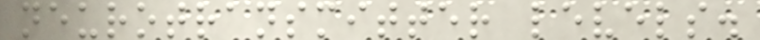neurotransmitter levels.
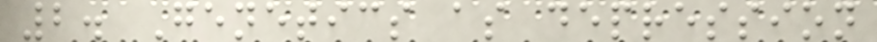2. Genetics as depression
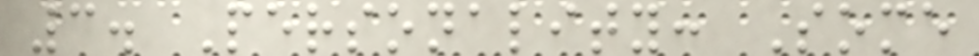3. Personality: Some
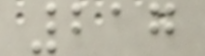217
